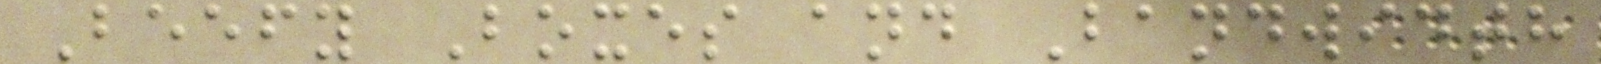Beefy Boxes and Bandwidth
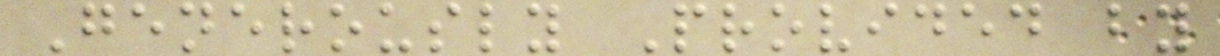Generously Provided by
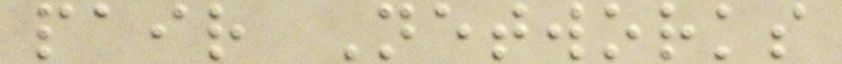pair Networks
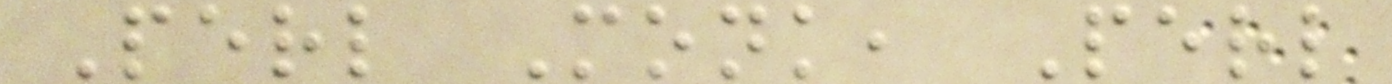Perl Monk, Perl
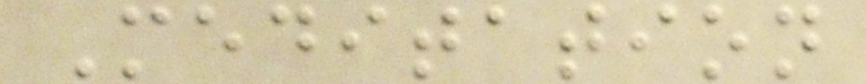Meditation
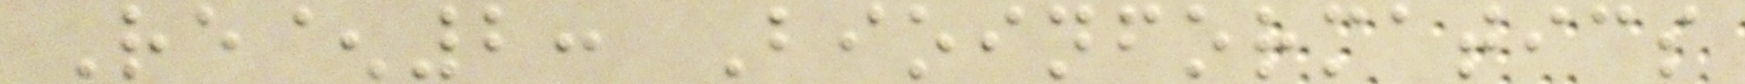Re^2: Bioinformatics
